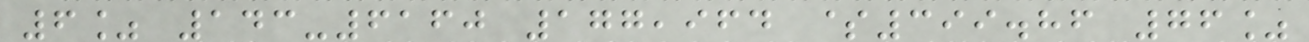6% 143-6160 177,964 $399.86 76%
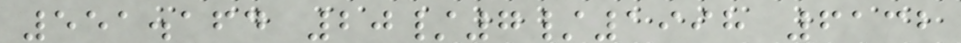551.164 20/7/1998 6132
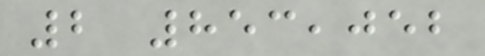2 853,052
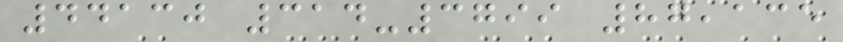44130 314-3799 87,135
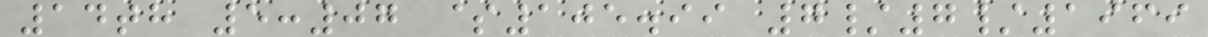14th 5:07 $105.99 7/7/1969
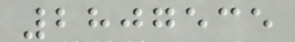2807535
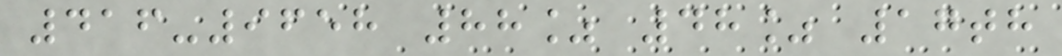416-9658 88% 48% 17th
